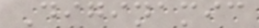Diginamic
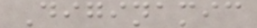Diginamic
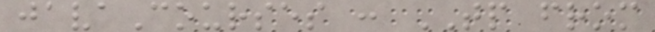javaCourses : TP from
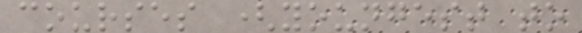courses (youngest to
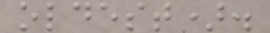oldest).
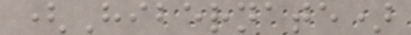(Hibernate)
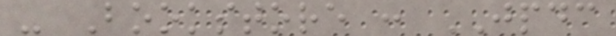- Bookstore : JPDC
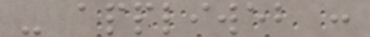- appliweb :
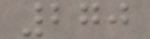270
